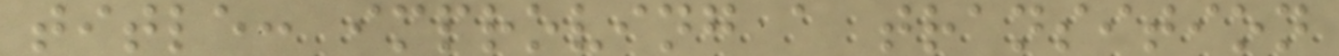title: improving a transition
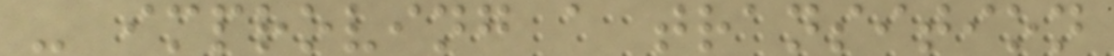- improving a transition
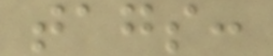tags:
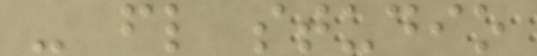- fl studio
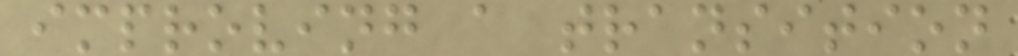improving a transition
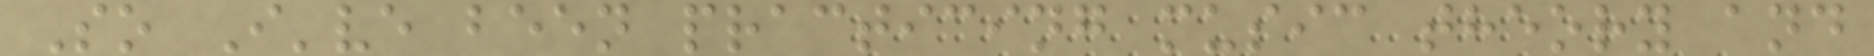So I've been practicing music theory and
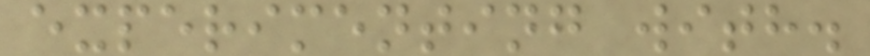experimenting with.
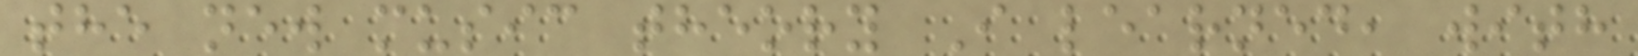the new music theory I learned, with
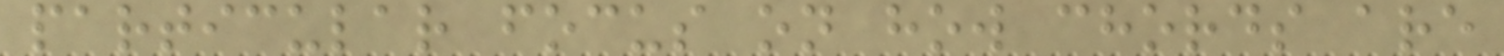particular focus on how chords are
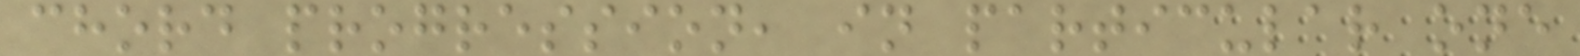chord progression, in particular one
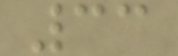33
